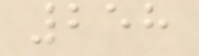258
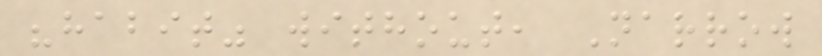"habit" without, Narrow
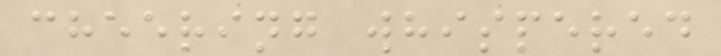cheering whispered
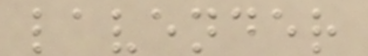lavender
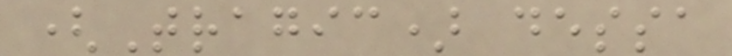(Tragic) dessa
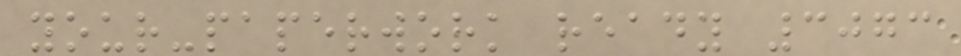your-paperwork ready 3073
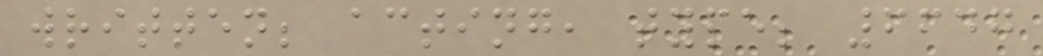written; acting, type; 6647
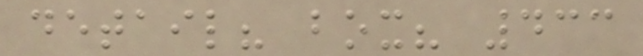detail? box? 433
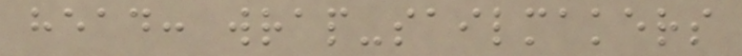head: wrap-sailmakers
